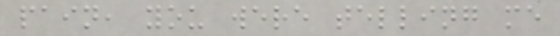pain, you were telling me
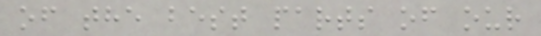of the best parts of our
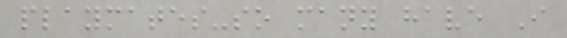playmates-so many have I
